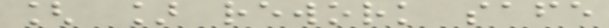[ ] rework safe
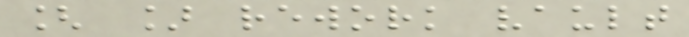[ ] rework vault
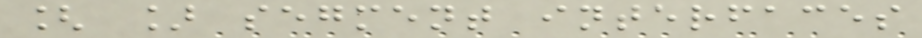[ ] segment interfaces
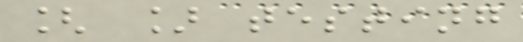[ ] testing
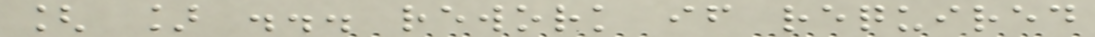[ ] ... rework if required
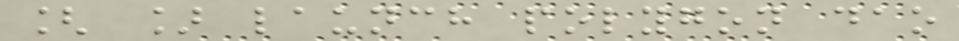[ ] launch polygon dao
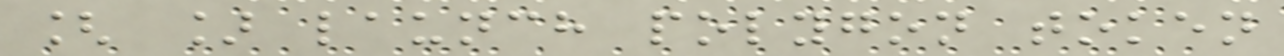[ ] launch polygon token
